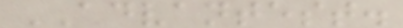ADVANTEST.
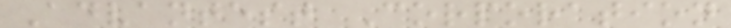Advantest Corporation
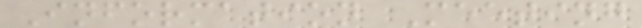Information Meeting
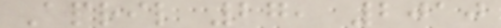April 27, 2010
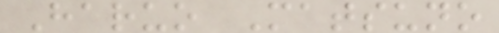Haruo Matsuno
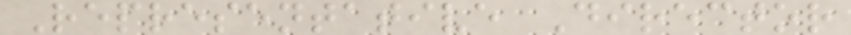Representative Director
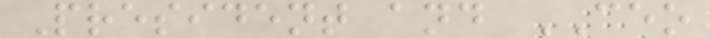President and CEO
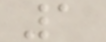1
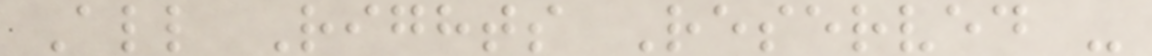All Rights Reserved -
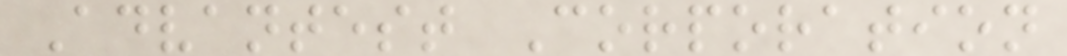Advantest Corporation
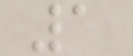1
